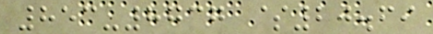853-8737 $20.69
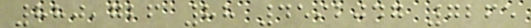880,726 88 4592047 7265
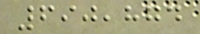690,874
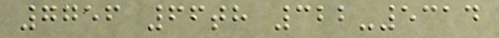7756 66th 322-5314
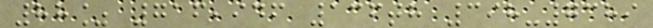88% 716,946 136th 398-7389
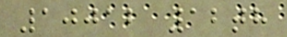10012 12th
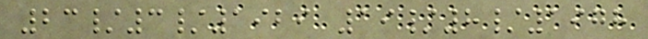23/3/1929 19/8/1978
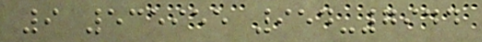9 535955 954-7944
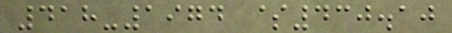418-1974 $430.10
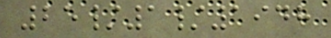25/1/1948
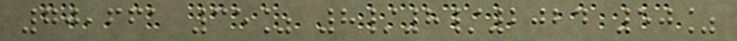70,661 35% 8/8/2024 50%
